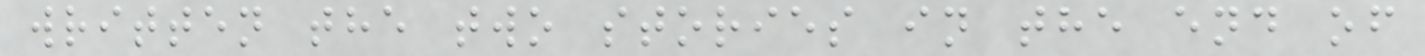written the two stories in the end of
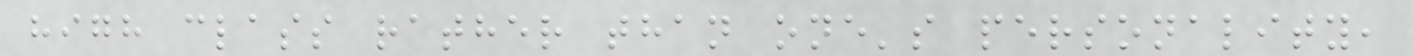high class rather than one's personality,
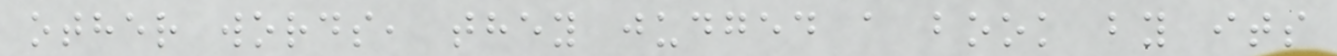other words, they judged a book by its
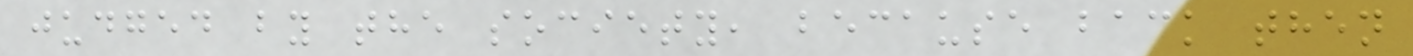judged by the society, because back then
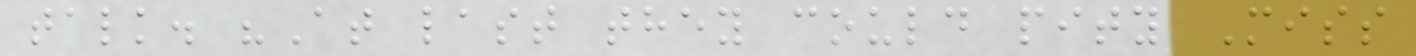talk. "At last they could pity Miss
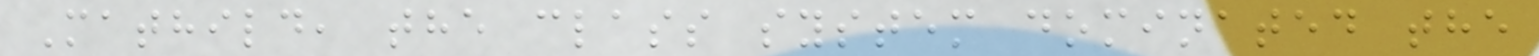Mathild, the class system dominated the
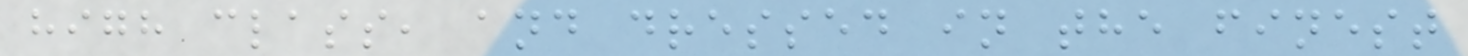high class, and dressed in the finest
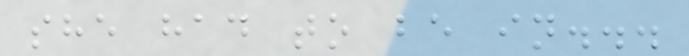she had to be in...
